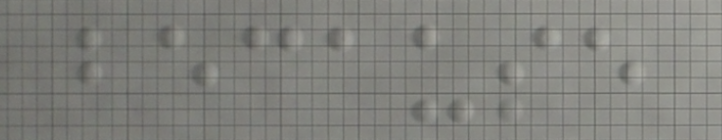because
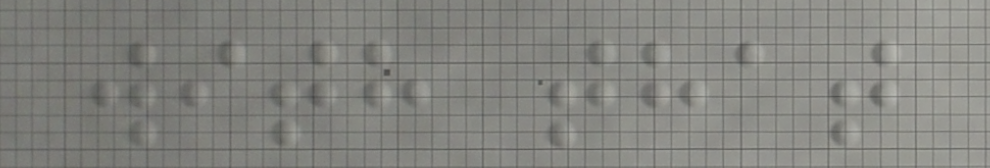with that
